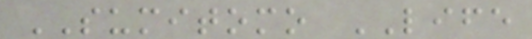SUMITOMO LIFE
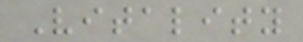Vitality
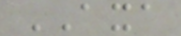AXA
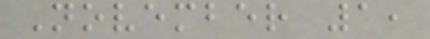November 1,
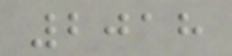2018
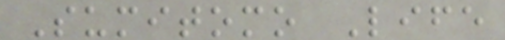Sumitomo Life
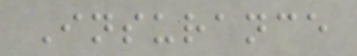Insurance
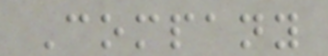Company
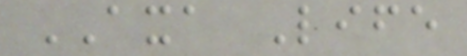AXA Life
